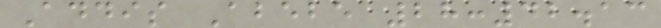Addis Abebe 28:42.13
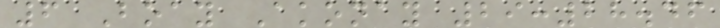6 Boay Akonay 29:28.46
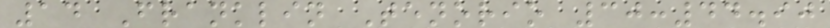14 Franklin Tenorio 30:44.90
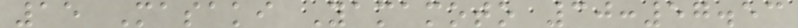15 Masaki Yamamoto 30:57.53
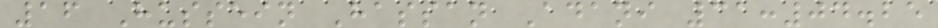16 Hussein Hassan Adani 31:04.25
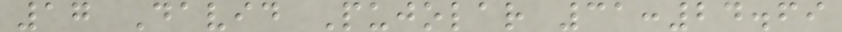17 David Pujolar 31:24.69
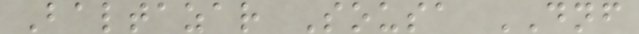Baltazar Sousa DNF
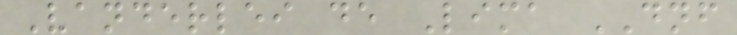Vanderlei de Lima DNF
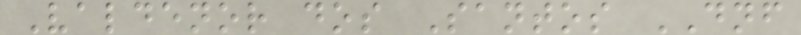Valdenor dos Santos DNF
